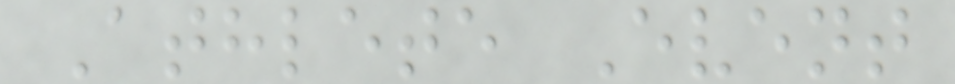Athlete Event
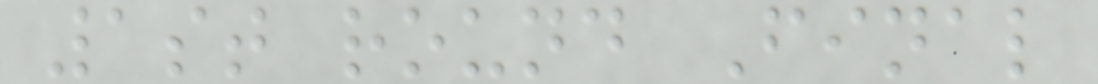1st round Final
